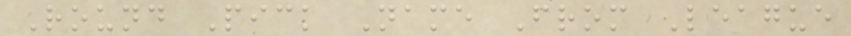Round Pick Name From League
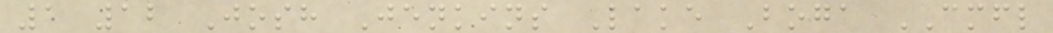1 12 Josh Jenkins Lake Boga CMFL
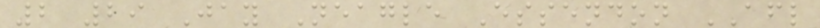2 29 Jay Neagle Essendon AFL
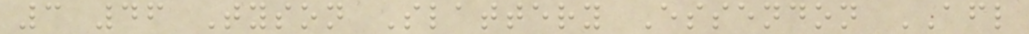3 46 Tyson Slattery Essendon AFL
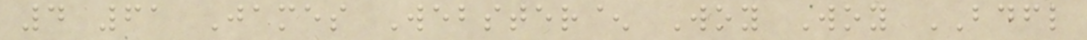4 61 James Webster^ Woy Woy BDFL
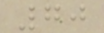70
